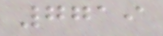7719
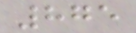875
